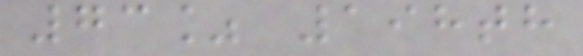73% 198th
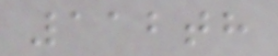112th
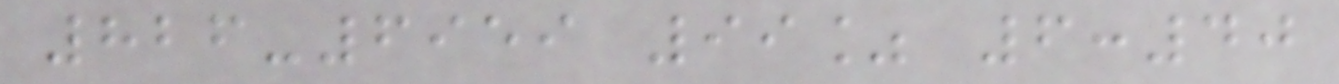826-6959 99% 6:40
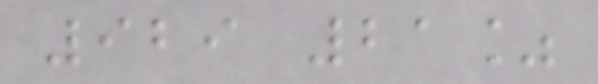929 21%
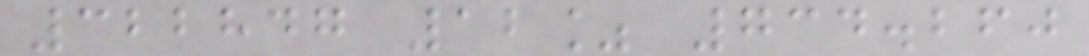322847 12% 734.260
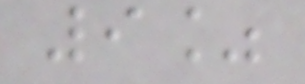9%
